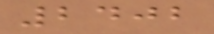2402
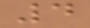4
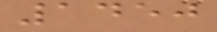1450
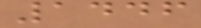1446
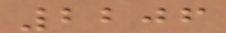2206
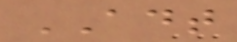ADT
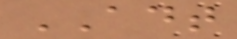ADT
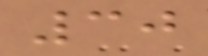30
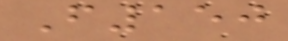F150
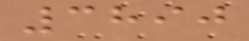3890
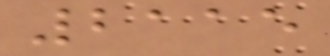2115
